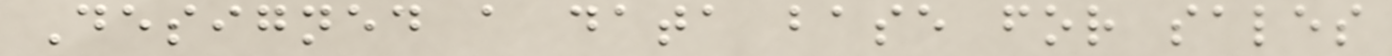Designed a data base for sales
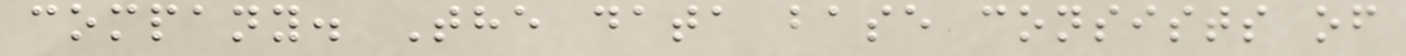company. The data base consists of
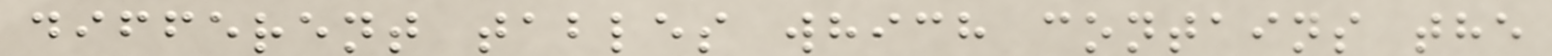different tables which contains the
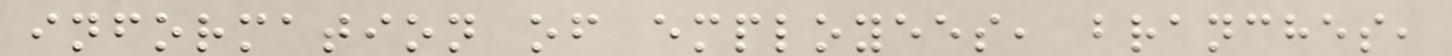information of employees, branches,
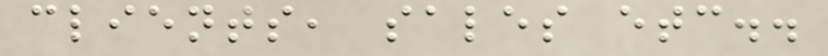clients, sales etc..
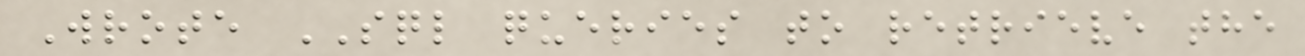Wrote SQL queries to retrieve the
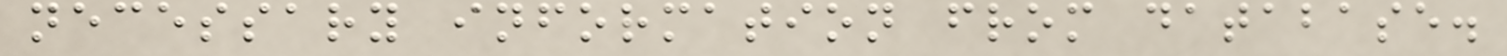necessary information from database.
